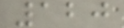120
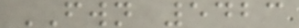FWN 5423
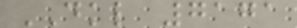DKL 7171
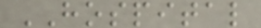HOSPITAL
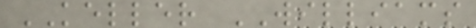KELLER WILLIAMS
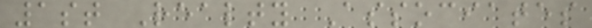1st Realty Associates
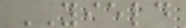YIELD
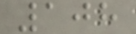108
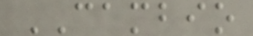CAMBIO
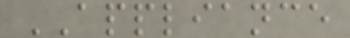APPLIANCE
